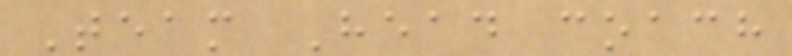Team Head coach
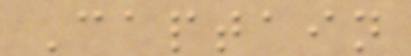Captain
